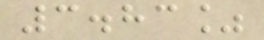3.83%
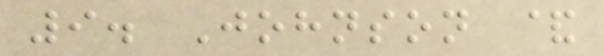9. Johnson &
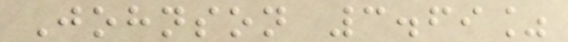Johnson 3.69%
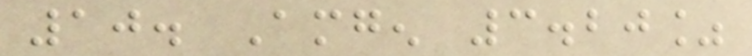10. Amgen 3.20%
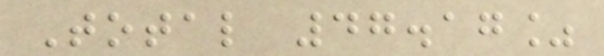Total 47.17%
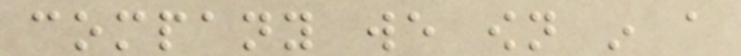company we own in a
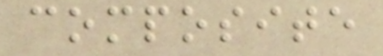composite
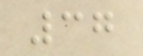37
